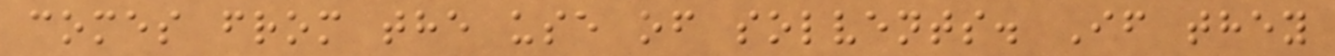comes from the use of solvents. If they
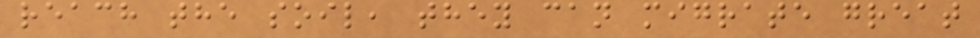reach the soil, they can migrate great
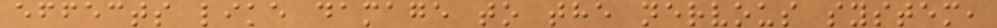effects like damage to the nervous system,
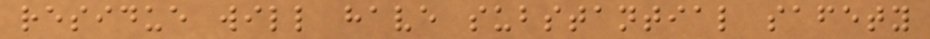residue will have substantial safety
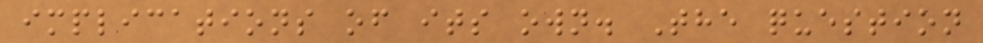implications of its own. The question
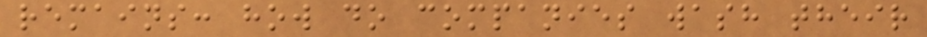remains: how do companies wash their
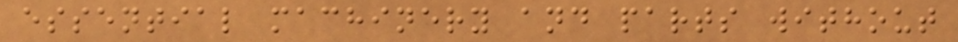essential machinery and parts without
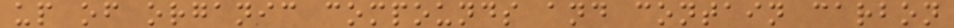up of organic compounds and contain carbon
